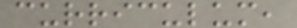curriculum,
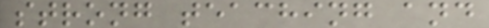strong teaching and
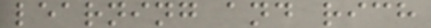learning and rich
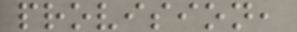provision,
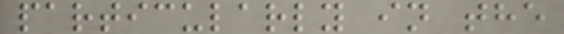particularly in the
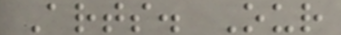Arts. Our
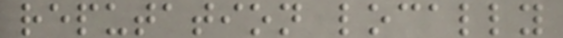reputation locally
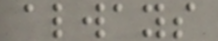always
